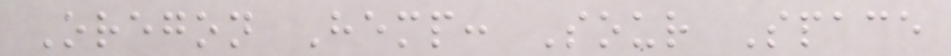Oregon Hemp: Sour Space
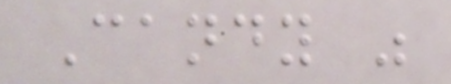Candy "
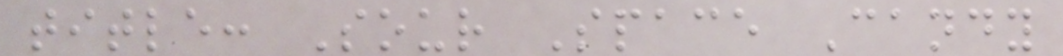title: Sour Space Candy
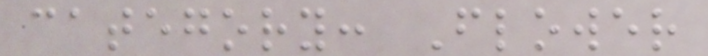category: Flower
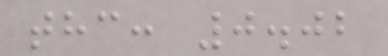thc: 0.02
